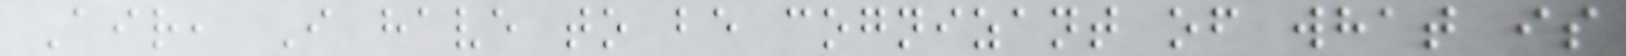Air, I have to be cognizant of what is
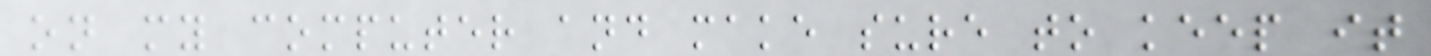on my computer and make sure to keep it
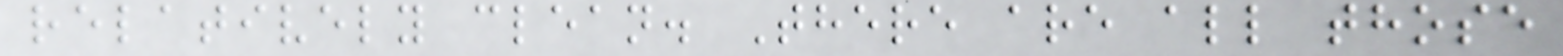relatively clean. There are all those
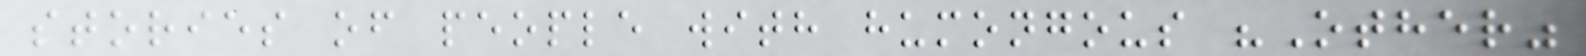stories of people with humongous "Other"
